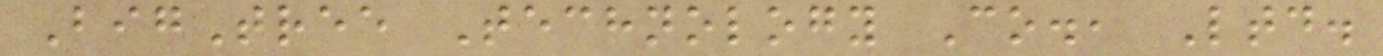BigTree Technology Co., Ltd.
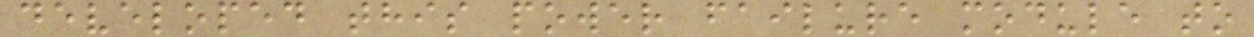developed this power failure module to
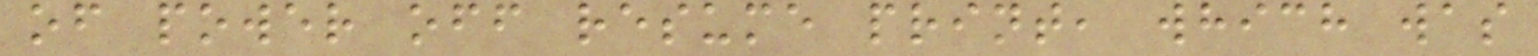of power off resume print, which was
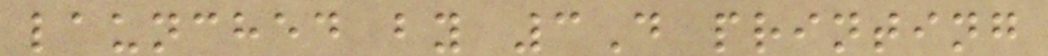launched by 3D printing
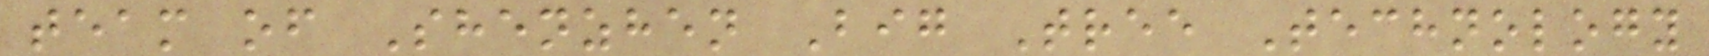team of Shenzhen Big Tree Technology
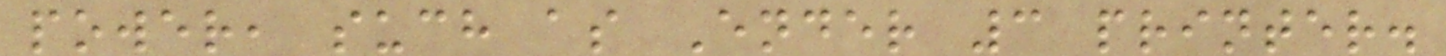power, such as Ender 3 printer.
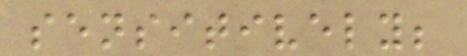sensitively;
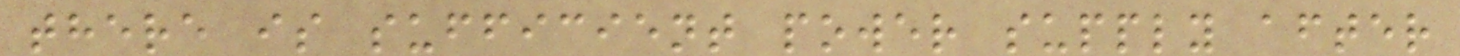there is sufficient power supply after
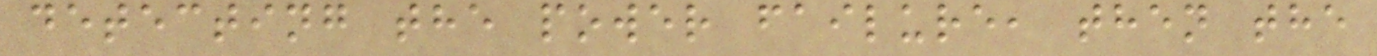detecting the power failure, then the
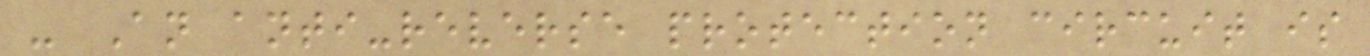- An anti-reverse protection circuit is
